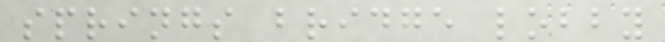springs bridge lobby
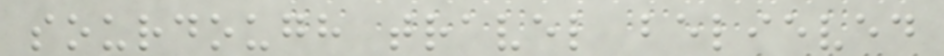sourdough travel believed
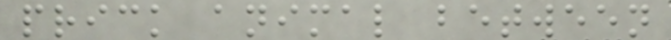prick animal between
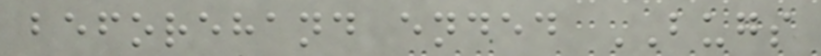beforehand ended BUGS
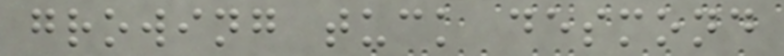growing tuck desmond
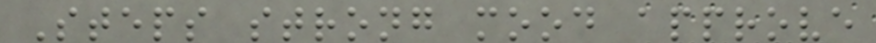Steps strong mood approve
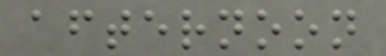afternoon
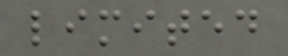limited
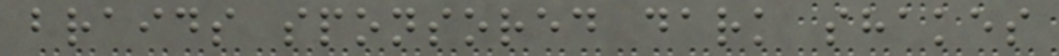braids sponsored dark shakes
